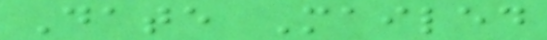Date Mailed
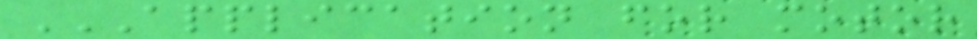APPLICATION FOR MOTOR
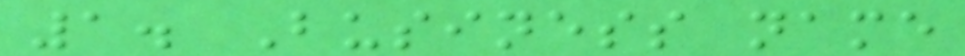1. Business name
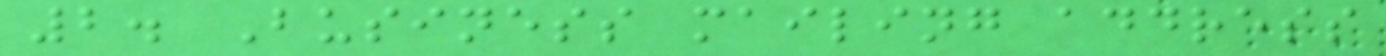2. Business mailing address
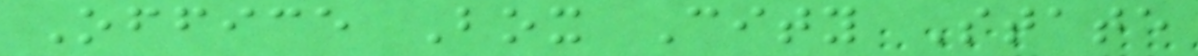Office Box City State
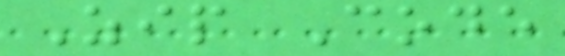Zip Code
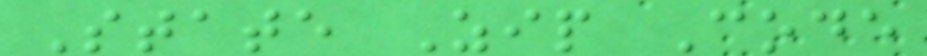State Zip Code
